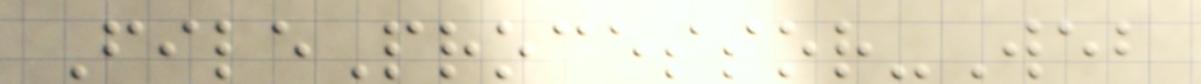FileProcessor-Web
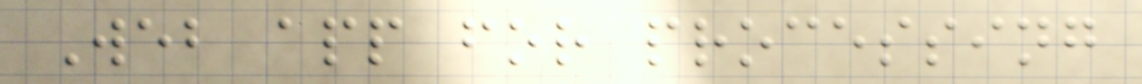Web app for processing
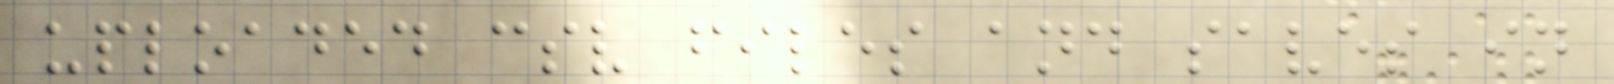uploaded csv files and saves in
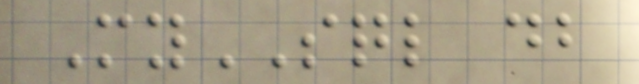MySQL db
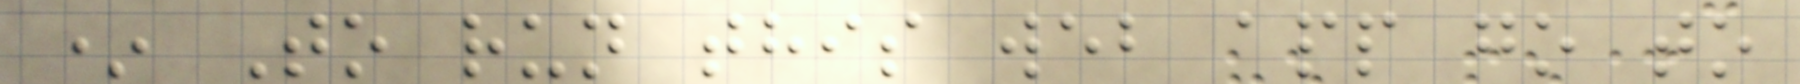* To run this web app go to
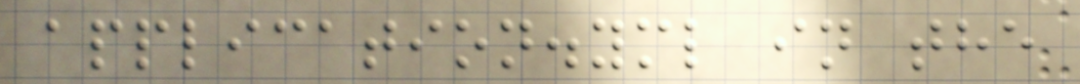application.yml in the
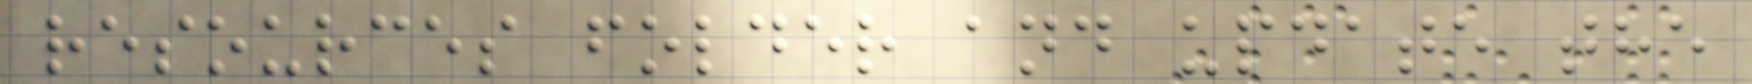resources folder and update the
